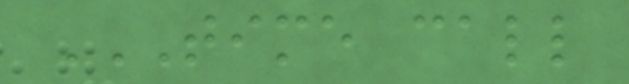TIME CALL
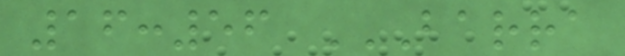16:56 BARRA
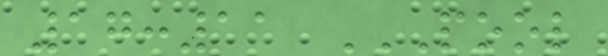17:11 POOL
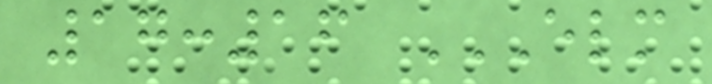17:16 ELM
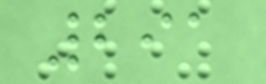291
